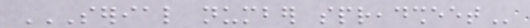SERIAL NUMBER SPREADSHEET
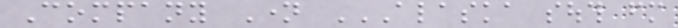Company Name ALASKA SOUTH FM
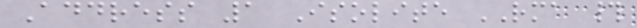Address 1 Isolite RMA #
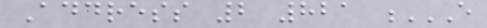Address 2 821 E
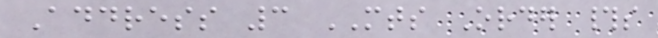Address 3 MTS Order #s
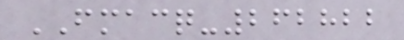FMACQ-262822
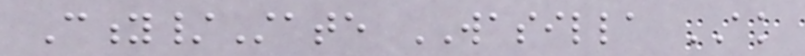City/State WASILLA AK
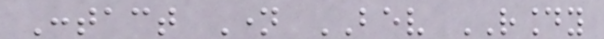Contact Name BEV ROUNDY
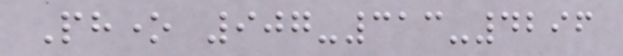Phone 907-313-4296
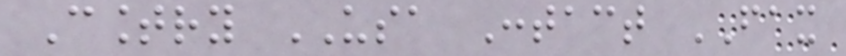Country USA Contact FAX
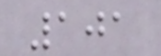101
